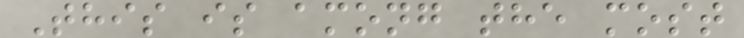This is among the most
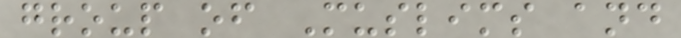group of Muslims and
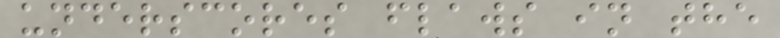underscores flaws in the
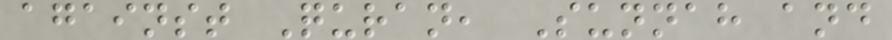against Quran, Sunnah and
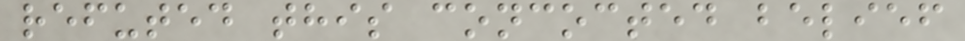refuted this concocted belief
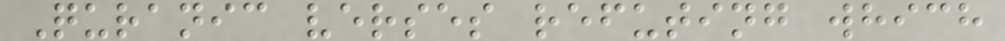Quranic verses refuting which
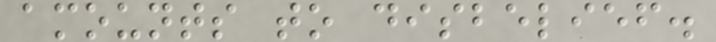amounts to disbelief.
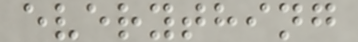everything
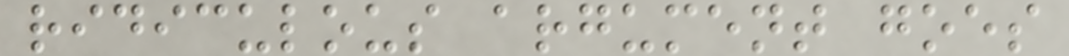ridiculous argument goes
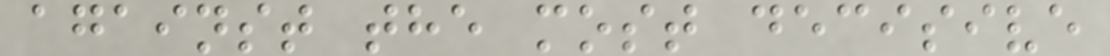against the most decisive
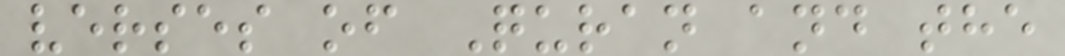verses of Quran and the
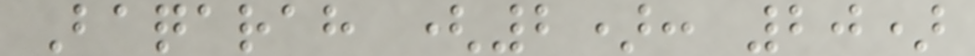Baqarah (2): 20)
